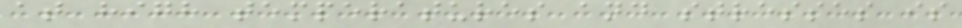at high temperatures and stresses is
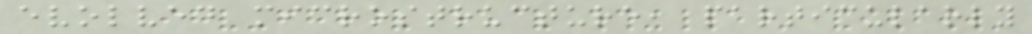evolved microstructure, particularly
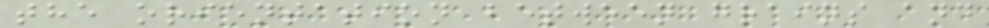the orientation between grains and
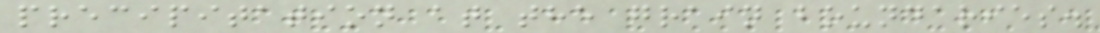precipitation at the grain boundaries.
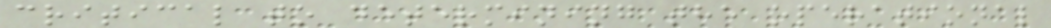critical to determining the operational
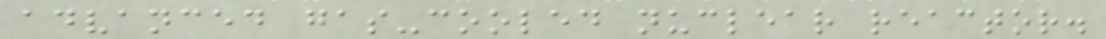advanced gas-cooled nuclear reactor.
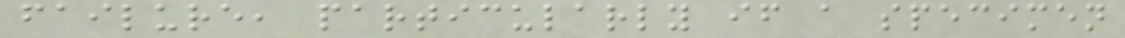failure, particularly if a specimen
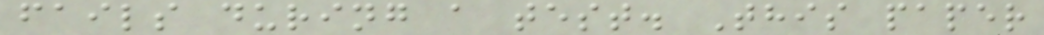fails during a test. This paper
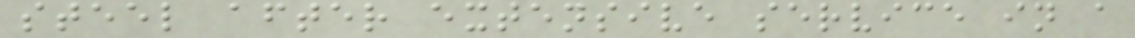steel after extensive service in a
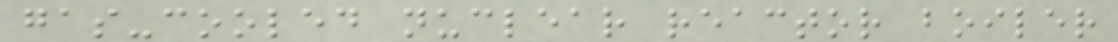gas-cooled nuclear reactor boiler
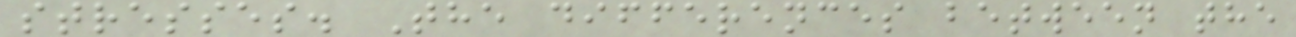stresses. The differences between the
